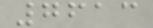7613
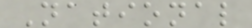National
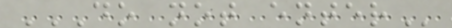DO NOT ENTER
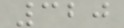320
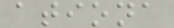ationa
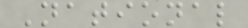National
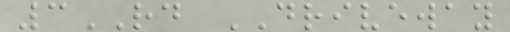3RD DRIVEWAY
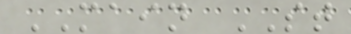MAIN ST
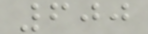600
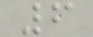6
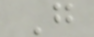G
